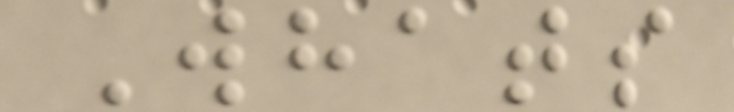Whats
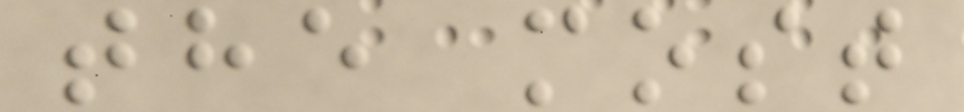the most
